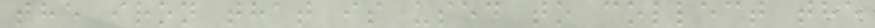the iron that is used to collect the
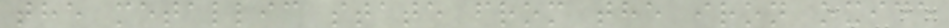the metallic state from the iron oxide
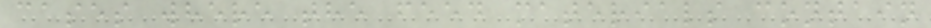cases where the feed materials contain
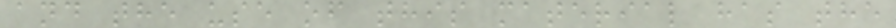and the use of this material has the
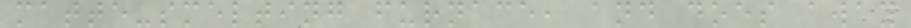matte-smelting furnace, and does away
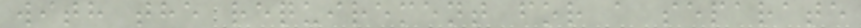with the requirement for a separate
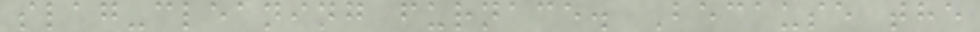slag-cleaning furnace. Because the
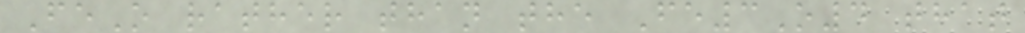FeO rather than the Fe3O4 that
